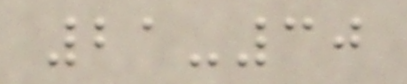21-30
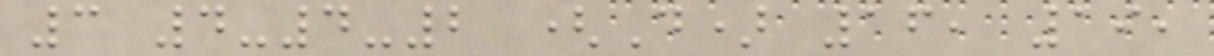3 4-4-2 (D) 16, 19,
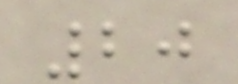20
